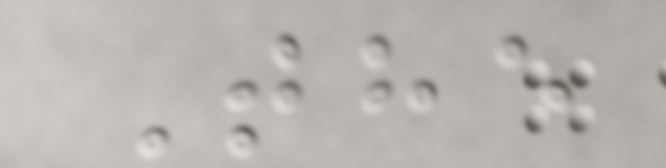The
